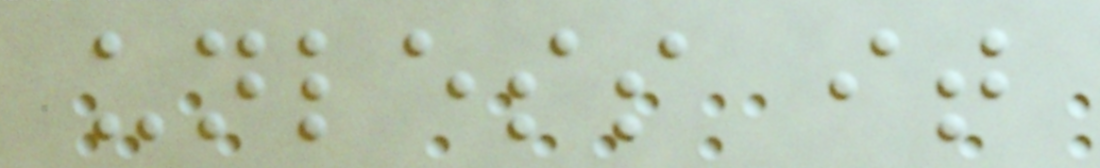unless it
